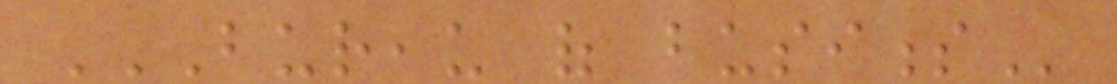BUREAU OF BUSINESS
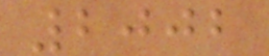2002
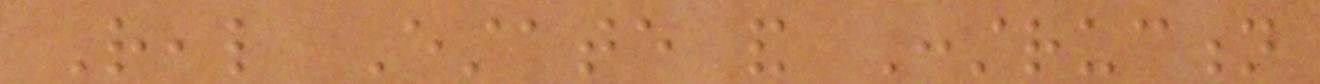Real Estate and Construction
